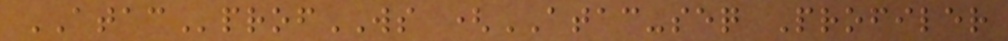ATACprofWS (ATAC-seq Profiler
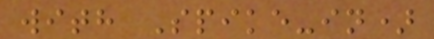with Spike-in)
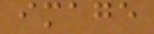image
